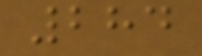284
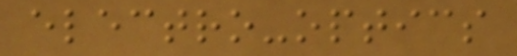electro-optics
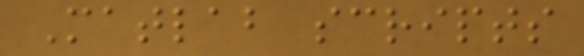Matlab scripts
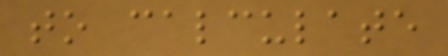to calculate
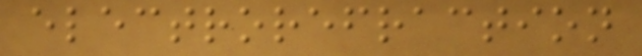electrorefraction
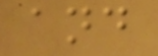and
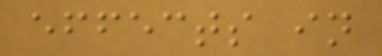effects in
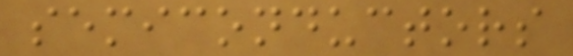semiconductors
